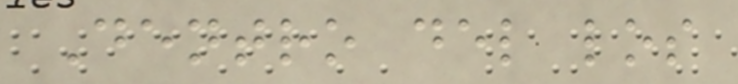Dentro del los
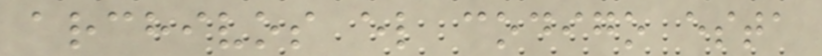archivos el codigo esta
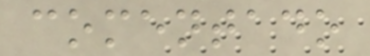comentado
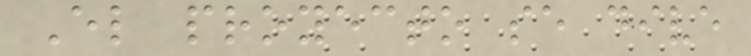El proyecto se dive
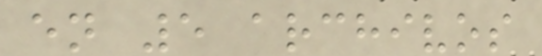en 5 archivos
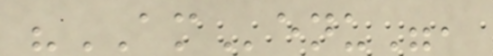"AMenu",
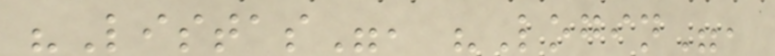"Listas", "Login",
